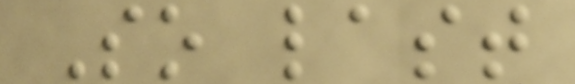So last
